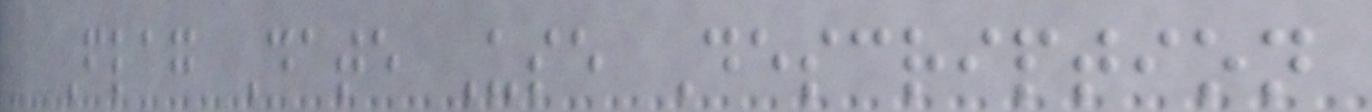Flag Date Use Description
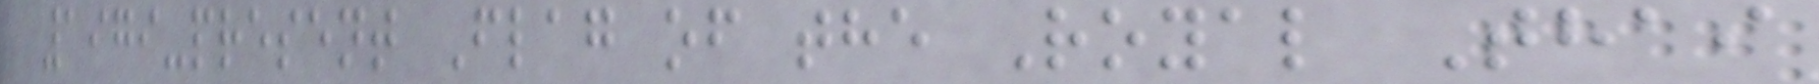1979-present Flag of the Royal Thai
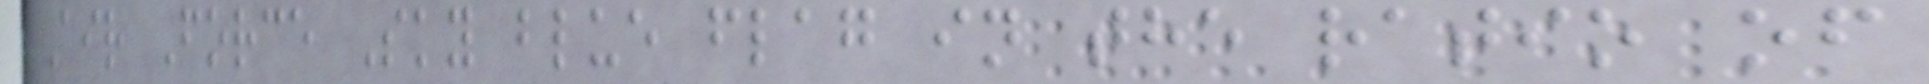Air Force Sky blue flag in the ratio of
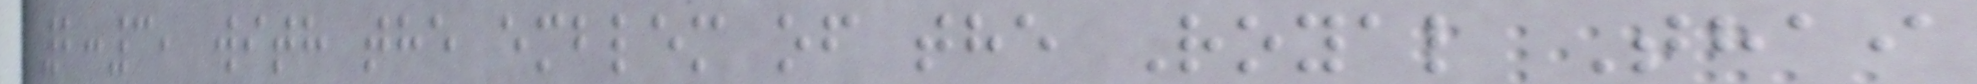2:3, with the emblem of the Royal Thai
